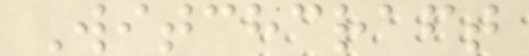Witchcraft
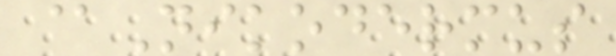@Nikodermus
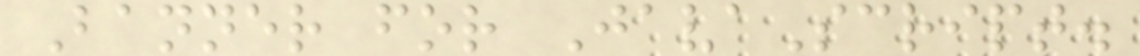Banner for JavaScript.
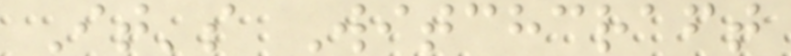It's Witchcraft
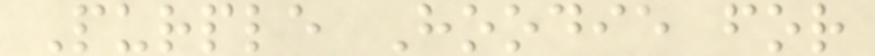Purple Hoodie for
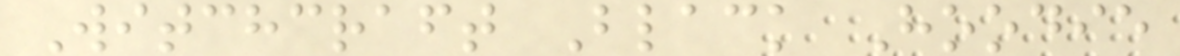Witchcraft Black Hoodie
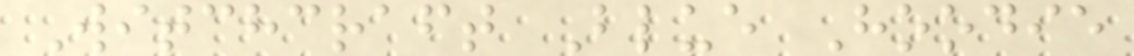Witchcraft Blue Hoodie
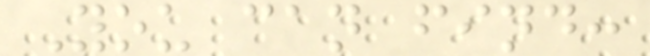You can find:
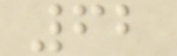62
